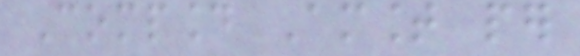Compound Amount per
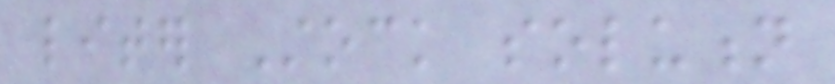liter Stock solution
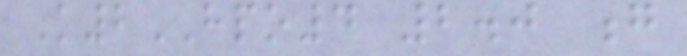K2HPO4 2.0 g
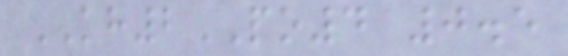KH2PO4 0.5
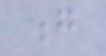g
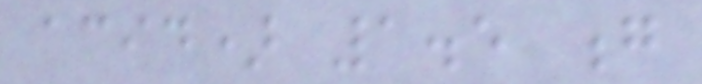acid) 1.5 g
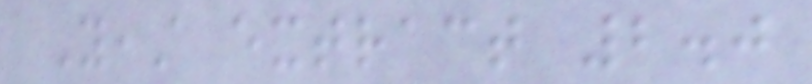Yeast extract 2.0
